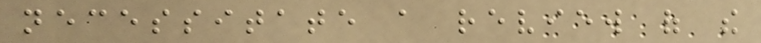necessitate a review of the
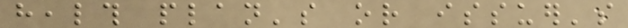health plan's or issuer's
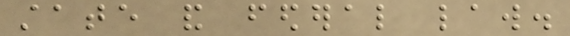state and federal law.
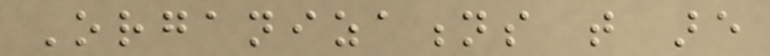Organizations that are
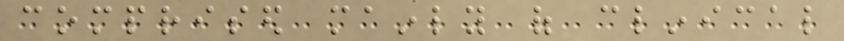comprised mainly of clinical
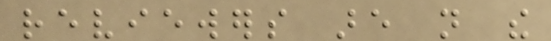reviewers are not the
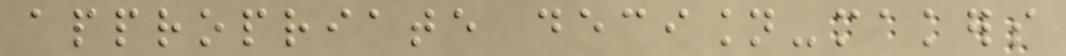appropriate decision-makers
